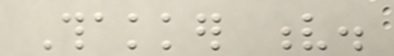Thakker v.
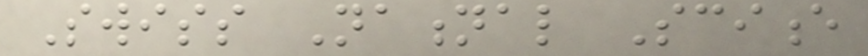Swiss National Science
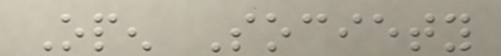Open Society
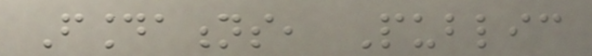Foundations, Public
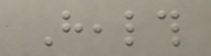Health
